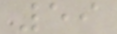59
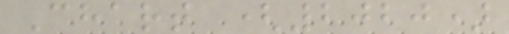Chart (2020)
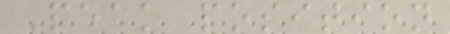Peak position
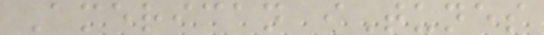American iTunes
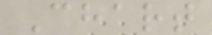Chart
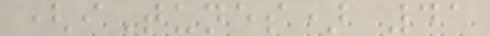(iTunes) 41
